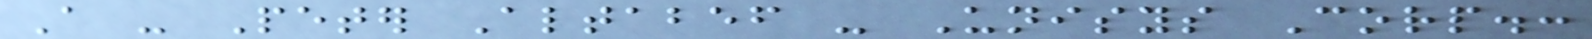A - Peter Altabef - Unisys Corp.:
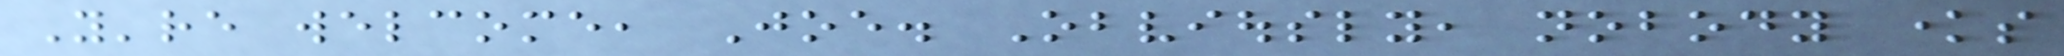You're welcome, Joe. Obviously, nobody knows
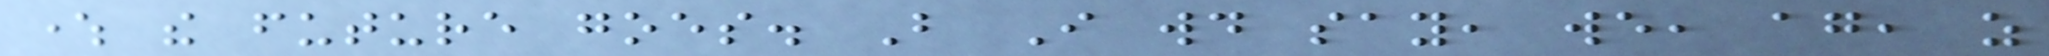where the future goes. But I would say, we, again, as
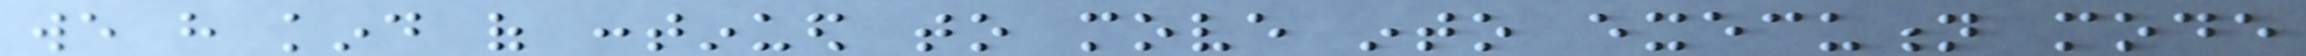we have kind of continued to move into execution mode
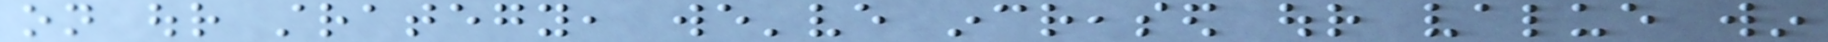on our strategy, we've increased our value win
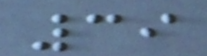39
